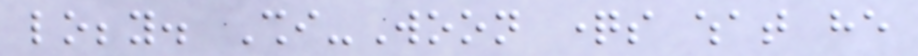lobby. Shi-Woon questions what he
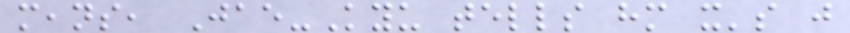means, Jae-Kyu tells him it's just
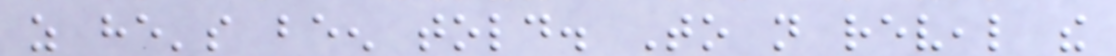as he's been told. To not reveal the
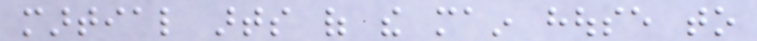martial arts of the main house to
